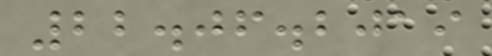22.06.2019
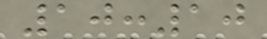10:10
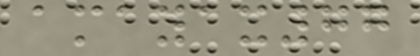amayax77
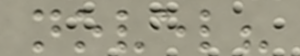novel?
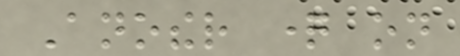Another question on
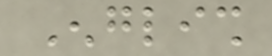English
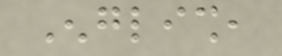English,
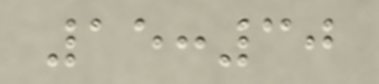15:30
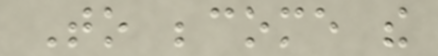To become the
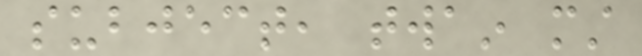subject, twain must
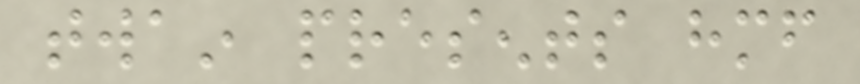twain presents himself
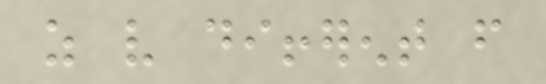as very different from
